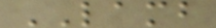LAMB
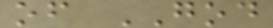of GOD
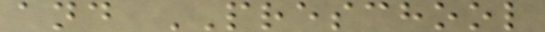and PRESCHOOL
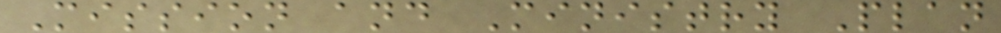Mission and Ministry Plan
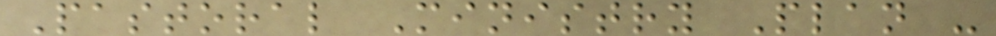Pastoral Ministry Plan -
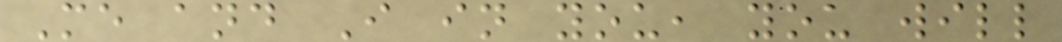Me and I in you, you will
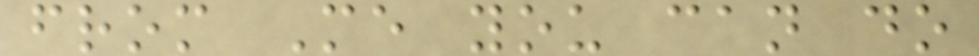from Me you can do
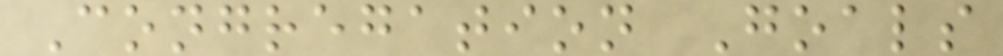Congregation Goals
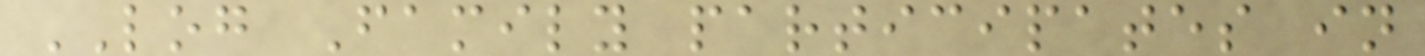LOG Family participates in
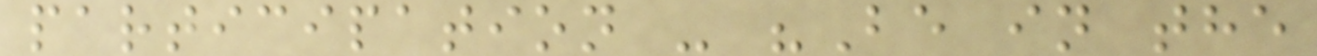participation - "Be in the
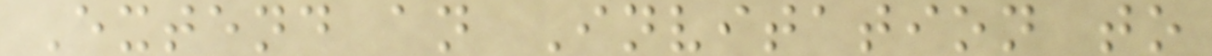Extend an Invitation to
